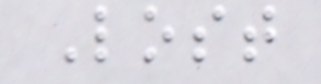Lost
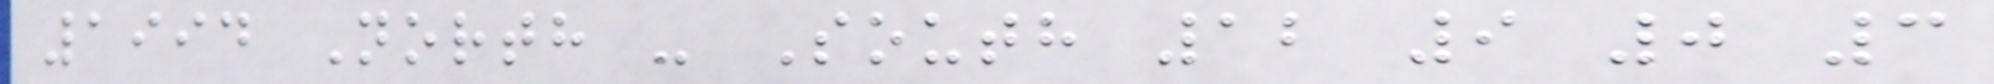1994 North - South 12 9 0 3
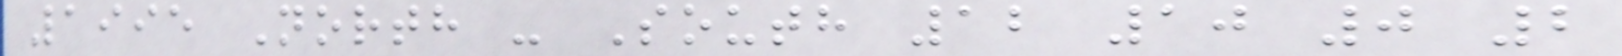1995 North - South 12 10 0 2
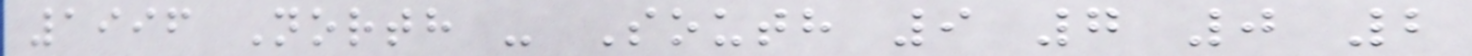1996 North - South 9 7 0 2
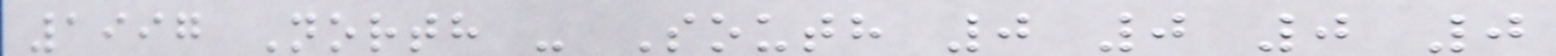1997 North - South 0 0 0 0
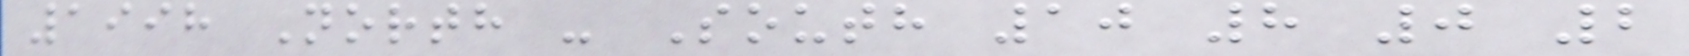1998 North - South 10 8 0 2
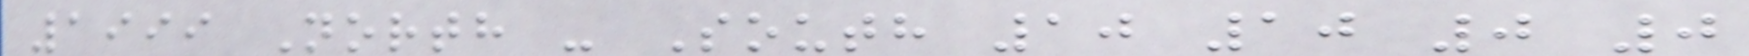1999 North - South 10 10 0 0
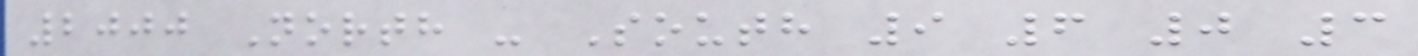2000 North - South 9 6 0 3
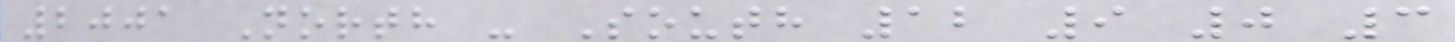2001 North - South 12 9 0 3
